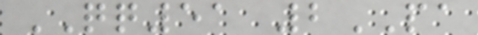QQ51 2PA
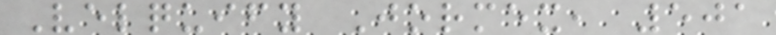Velquify Jormex, 501
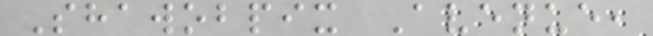Shawobpix Avenue,
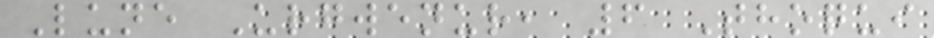Lune Urgwenur, 6 Thoqui
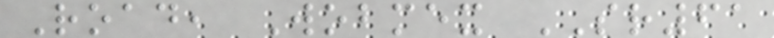Road, Wobmex SR61
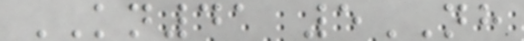KN41 5NH
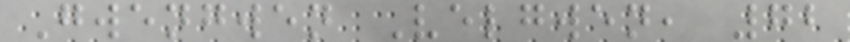Gwengwen Velgwen, 72
